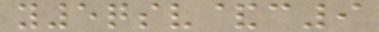y5qsv&c9
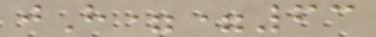jH==63
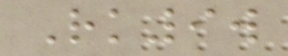Rk9w
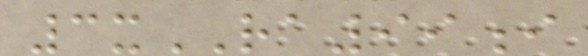3xRA99i
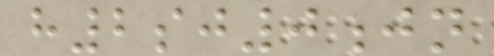h2sj0jn
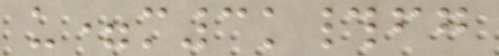u=m3k#fg
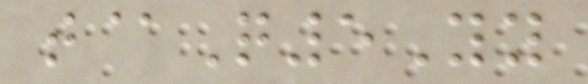t@Q5Yy
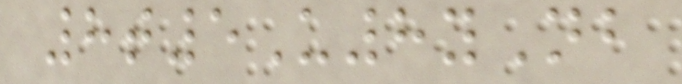8t5U8yNb
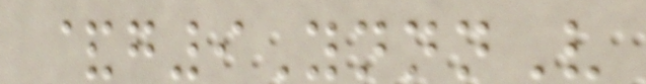&g9YnnnV
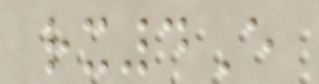rx4E
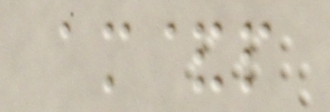am&p
